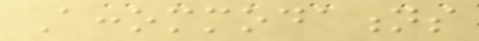Accommodations
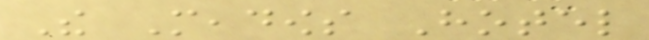The Meadows Hotel
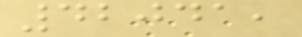42041,
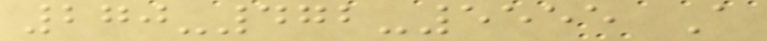270-472-5555 A
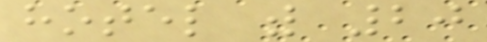hotel with 20
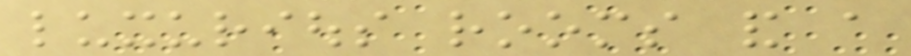luxurious rooms and a
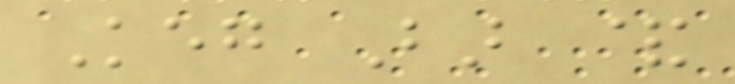Keg Bar &
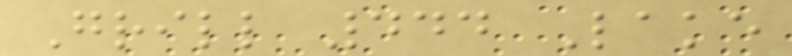Grill 444 Lake
